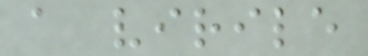a virile
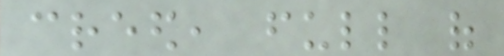creed, full of
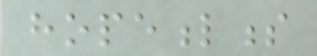hopefulness
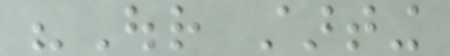"Our starting
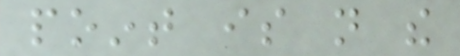point is not the
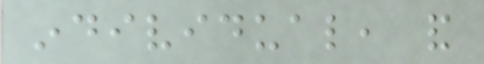individual, and
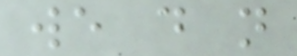we do not
